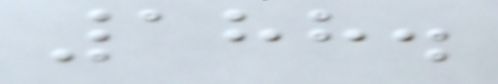188.
